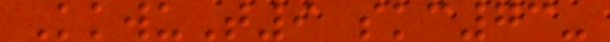KkwuT9 skc73-
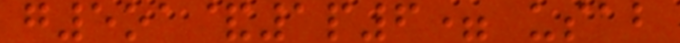g5oa&1p6= usab
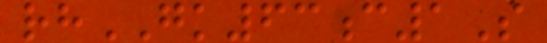rhGK63c1S
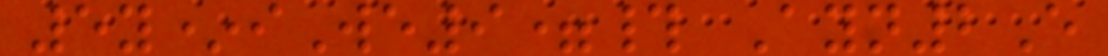5y*iWe9=# Ayn2E
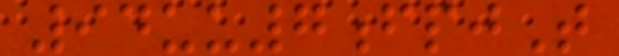94uu7fpjT
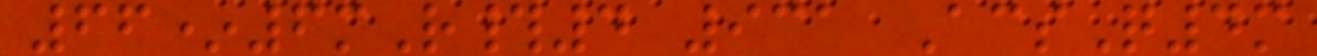66*6mR#4 931 AcsQ4m
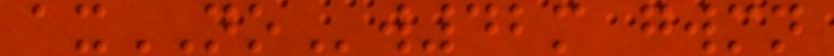axNOw42m gwmn
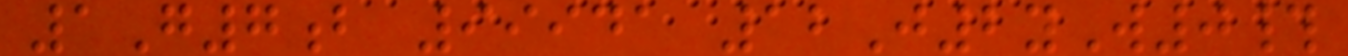1G7b 99941 12J2yW0#
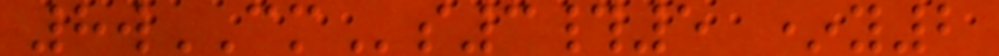8wCMs3#5 *y2
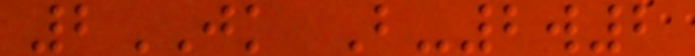2JK B-2w2
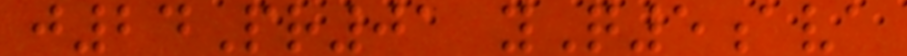j24Pr01 yQ5ava
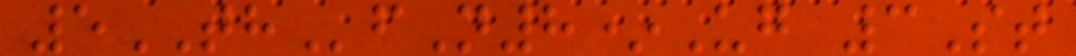5THfN8*Ug 3St
